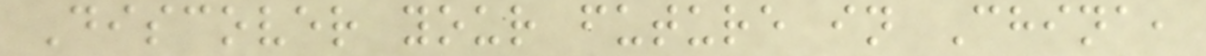Discover your future in China,
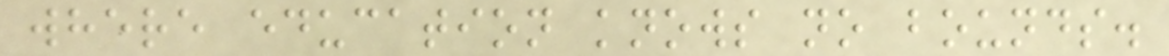where education knows no bounds.
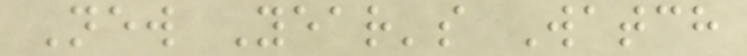New Year's Watch
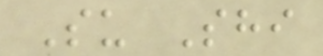Su Shi
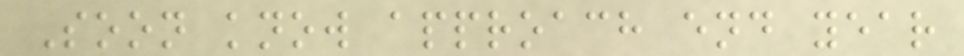Soon know approach end year
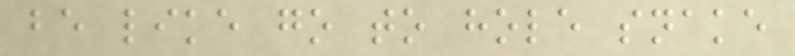be like go to hole snake
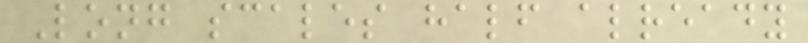Long scales half already
